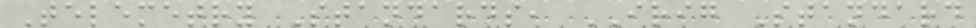Telemetry Standards, IRIG Standard
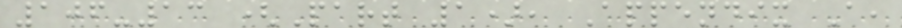106-13 (Part 1), Appendix A,
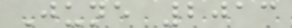June 2013
